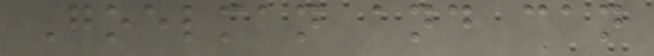Goelman and can
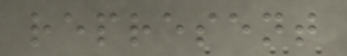represent
